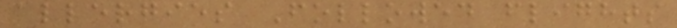allergies Followed flights
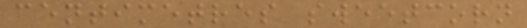centimetres sweetcorn
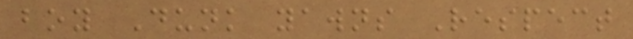boy Dunk yawns Respect
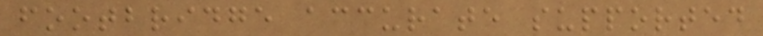footbridge accurate supported
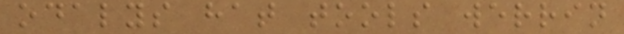odalys hat tools werrin
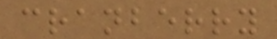cranberry
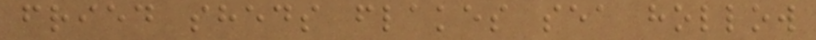fried sheds flakes sea hollow
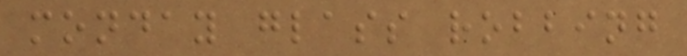monday glass robbing
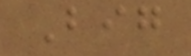Big
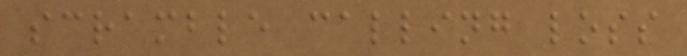scramble calling loss
